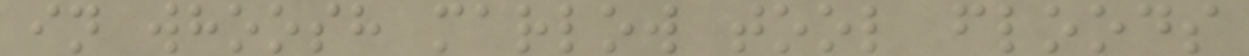in whoosh marlow tool floods
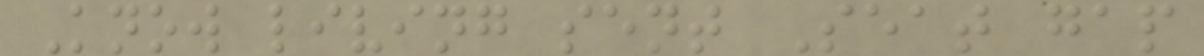Know living sent Seat gap
